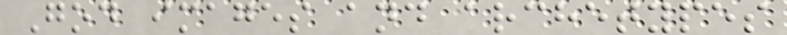God images and archetypes
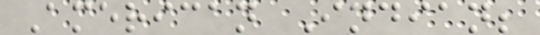American Indian;
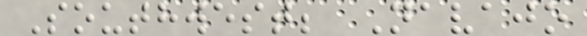Southwest; Navajo
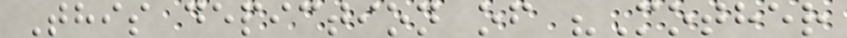This depiction of "Mother
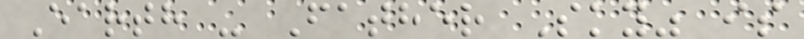Earth - Father Sky" is
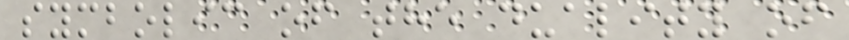symbolic of the duality of
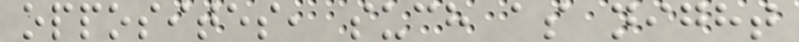opposites, such as night
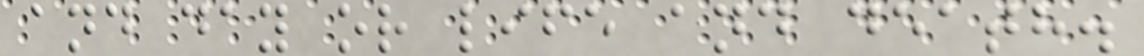and day or life and death.
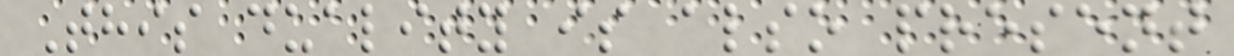This duality is also present
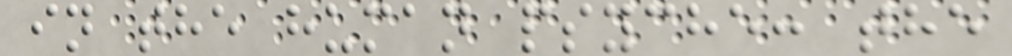in the human psyche: the
